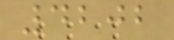4202
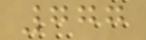777
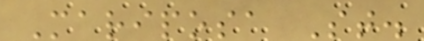Mariposa St.
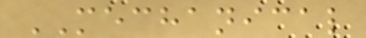MECHANICAL
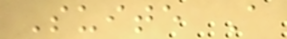Suite A
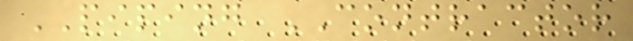PIPING CONTRACTOR
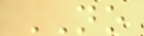NO
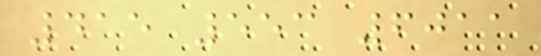415 553 6011
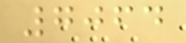7064
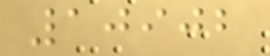10902
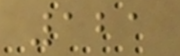121
